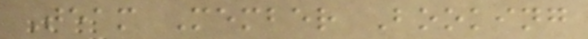Team Member Booking
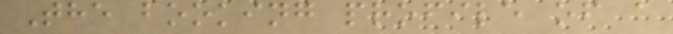The booking profile of a
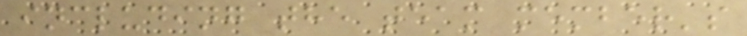including the team member's
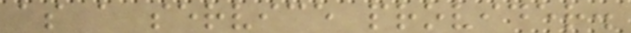as a service provider.
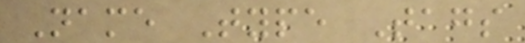Name Type Tags
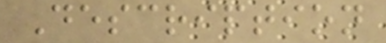Description
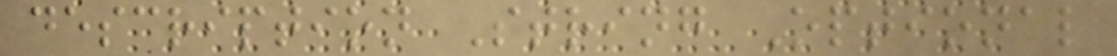description String Optional
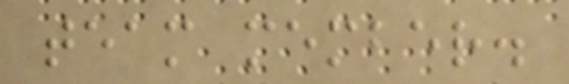team member.
